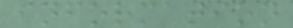information
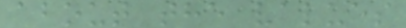about the values
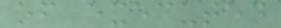of executed
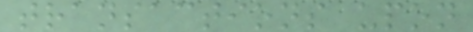transactions upon
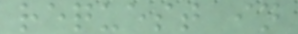request in
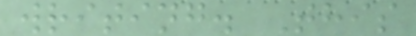writing. This
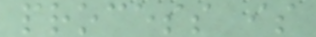process is
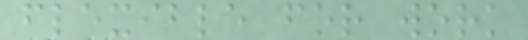flexible for work
